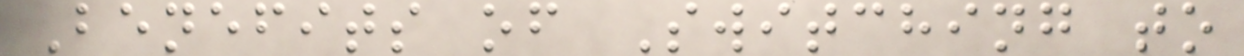Benefits of Switching to
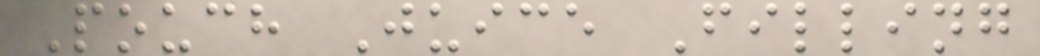Pouch Juice Filling
